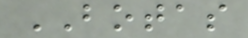BOTAS
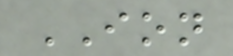ION
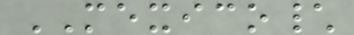MEXICO\
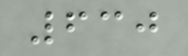630
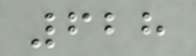628
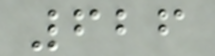626
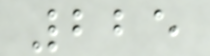225
